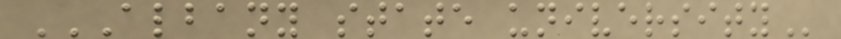ALBANY STATE UNIVERSITY
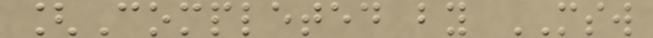[Completed by MSW
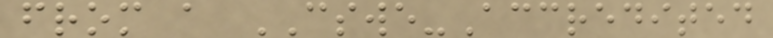from a CSWE-Accredited
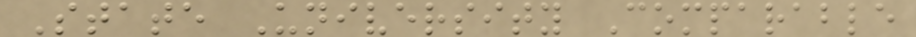State University Comparable
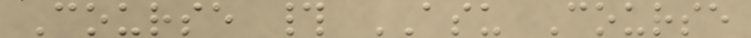Course # ASU Course
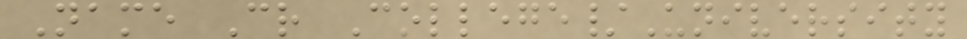Name Cr College/University
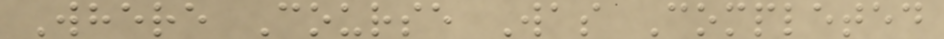Where Course Was Completed
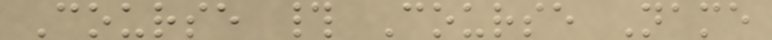Course # Course Name
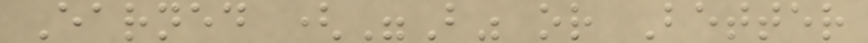Earned ("B" or Better
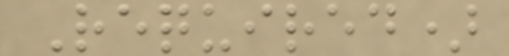Required)
